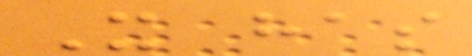It has
